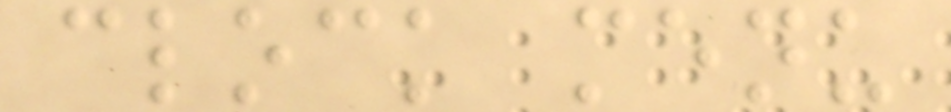clock menu
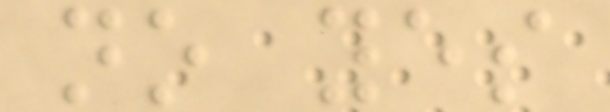no yes
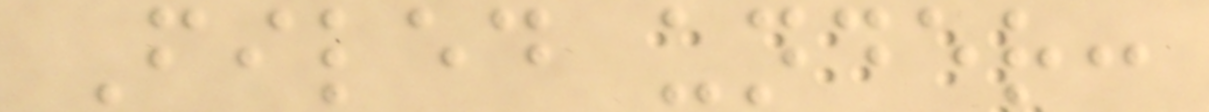Filed under:
